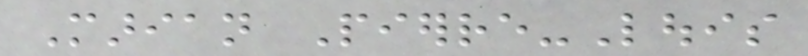Marian Pierre-Louis
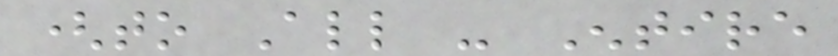(to All - Entire
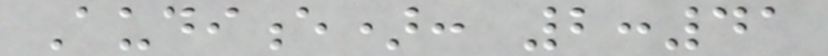Audience): 2:41
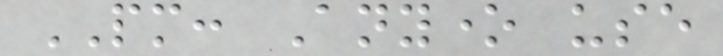PM: Anyone use
